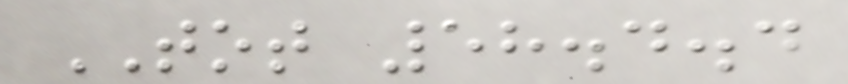TOT 58.4.4
